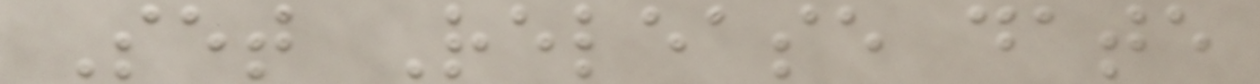Set Release date
